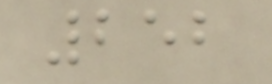252
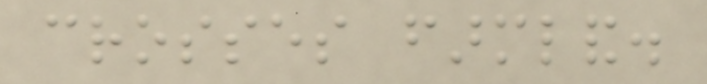crosses farmland.
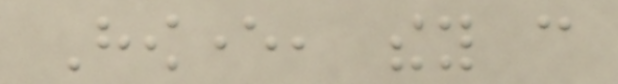However, they can
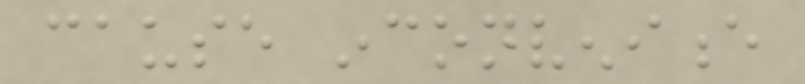cause inconvenience
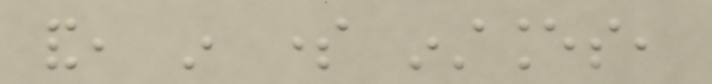and, in some instances,
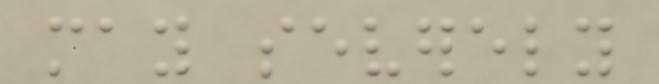may severely
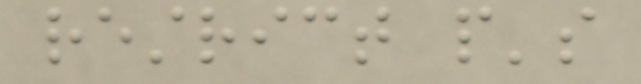restrict people's
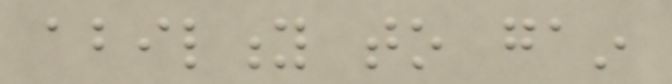ability to gain
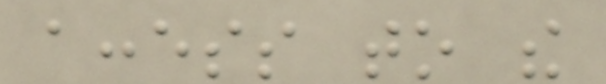access to the
